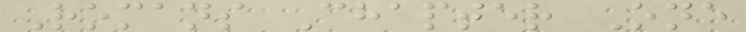Romans Chapter One
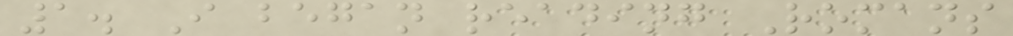1. I began reading Romans
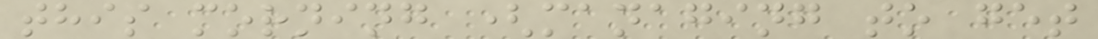this morning (managing to get
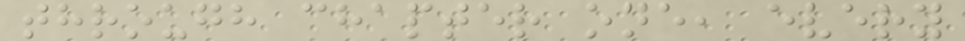through chapter one, every
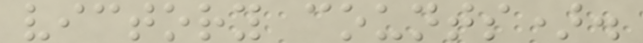victory counts).
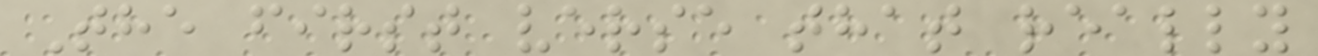The first verse that really
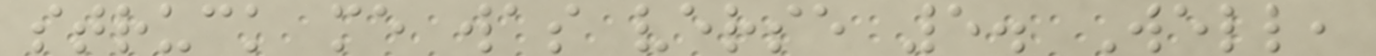struck me was verse 5. Well,
